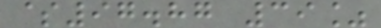$97.87 39%
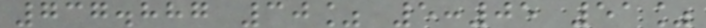737.887 30% 5:05 51%
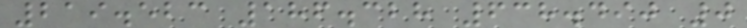219.523 186.328 638.490 0
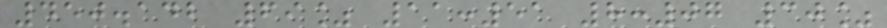450.142 69% 11:51 8:07 30%
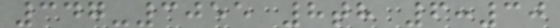347-3055 8th 6:30
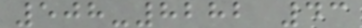508-8282 43
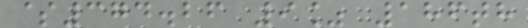$374.26 9% 186th
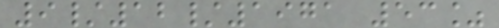9/12/1971 53%
